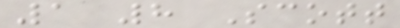1 8 Scott
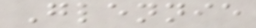Glennie
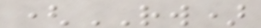(RW)
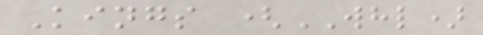Kings (WHL)
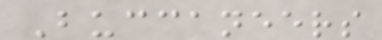Buccaneers
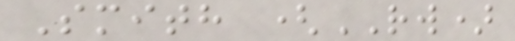Smith (RW)
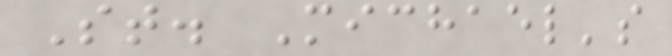St. Michael's
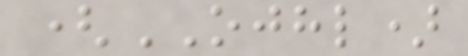(OJHL)
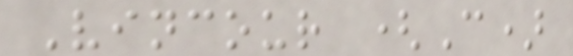Vincour (C)
